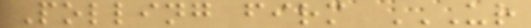Polling firm UR
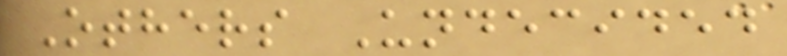Others Undecided
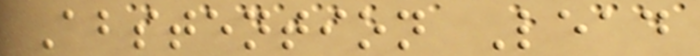Abstention Lead
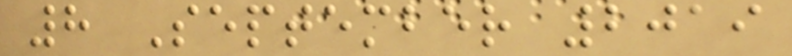8 September 2019
